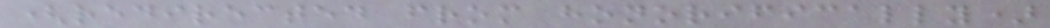(redirected from honorifically)
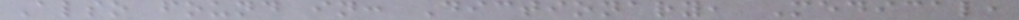Also found in: Dictionary, Medical,
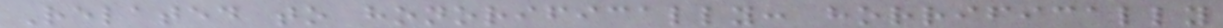Related to honorifically: horrifically
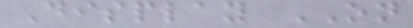Display ON
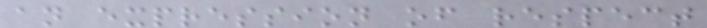an expression of respect
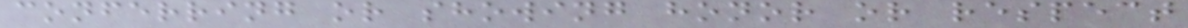conferring or showing honor or respect
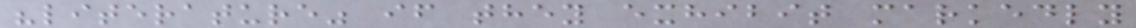"literature" if they exhibit markedly
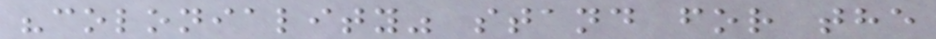"coloniality" stand for the
